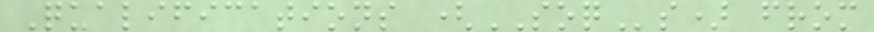Qualifications (SOQs) from
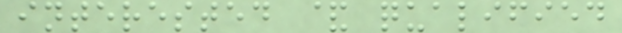interested & qualified
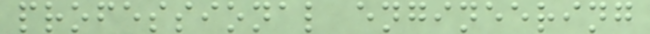professional engineering
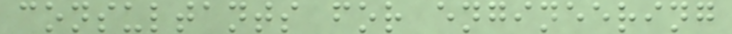consultants for engineering
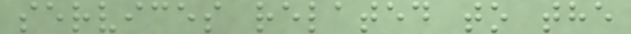services related to the
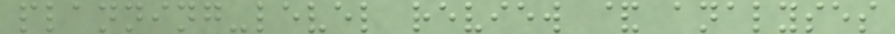planning-level review & analyses
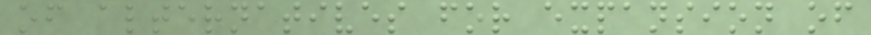of alternatives for expansion of
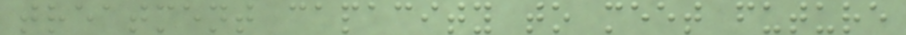treatment capacity to meet future
